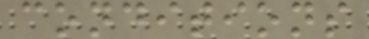conditions
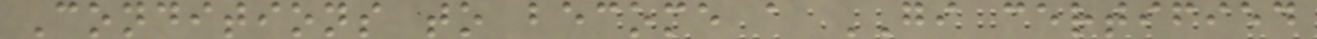Conditions to become a GI certified
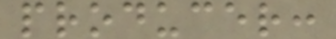producer:
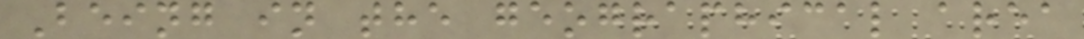Being in the geographical area
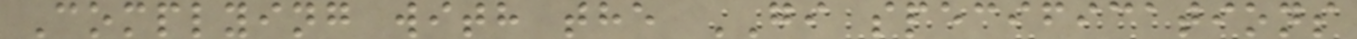Complying with the GI specifications
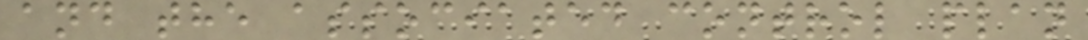and the associated control plan
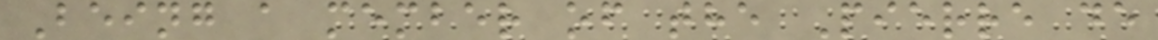Being a member of the Pierre de
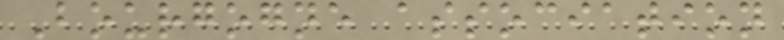Bourgogne association
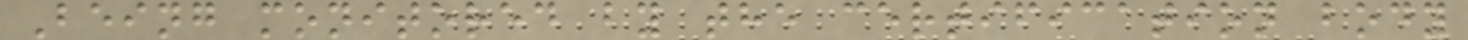Being monitored by the certification body
